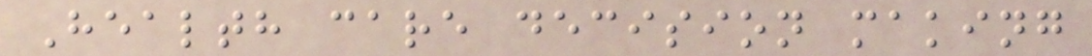Health care decision making
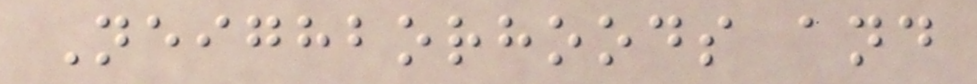Neighborhoods and
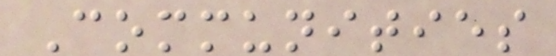Communities
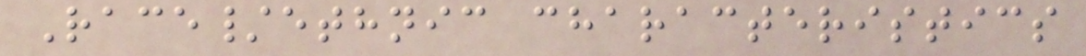Race/ethnic characteristics
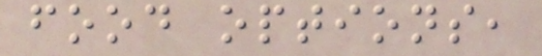food options,
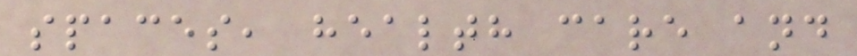spaces, health care and
